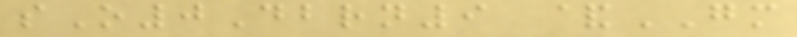sO0Dbrn9 &GM
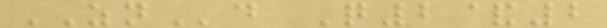ZNd Q2&2
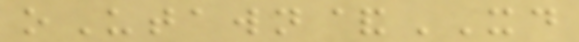oUtawn&XD
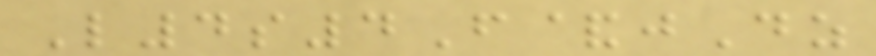L4s4F&jDz
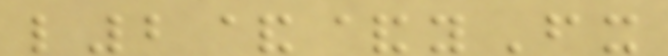l2&&yFx
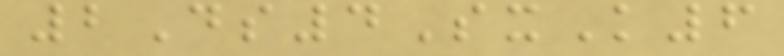2Ds4SxK6
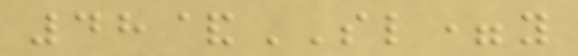48&SL=y
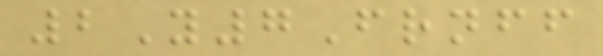2Y7Frnff
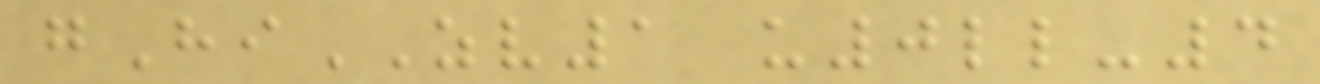gHiZV1 u0ll-4
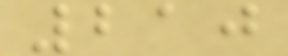210
